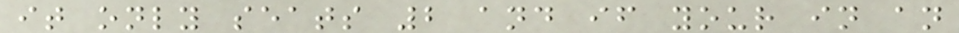it only seats 2 and if your in an
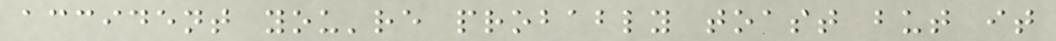accident you're probably toast but it
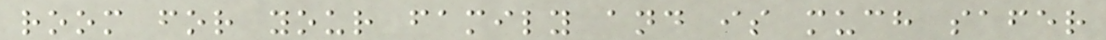room for your family and is much safer
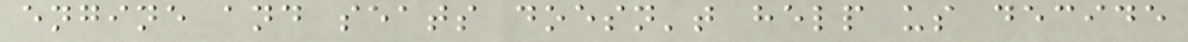engine and seats doesn't help us decide
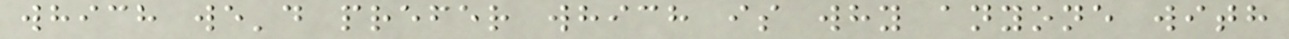which we'd prefer which is why anyone with
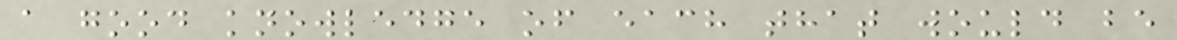a good knowledge of each that would be
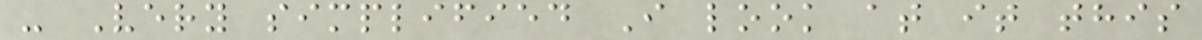- Very simplified I look at it this
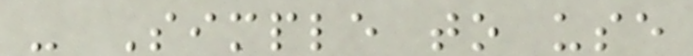- Simple to use
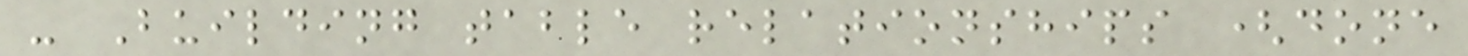- Building table relationships (done
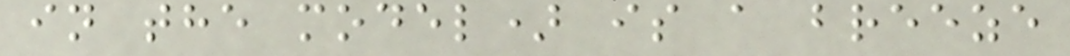in the model) is a breeze
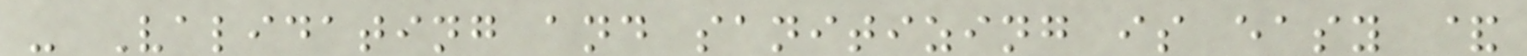- Validating and sanitizing is easy &
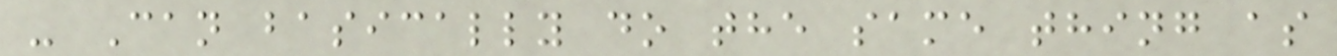- Can basically do the same thing as
